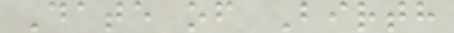Date of Birth
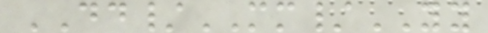DD/MM/YY
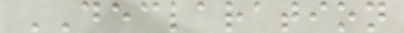DECLARATION
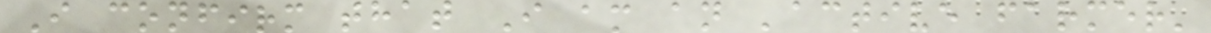I confirm that I am an 'active farmer'
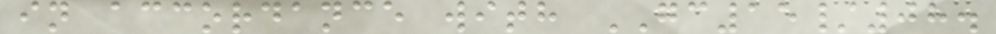in accordance with GC15/08.
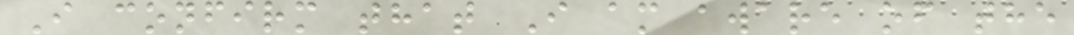I confirm that I am aware of the
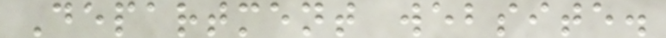Department website.
